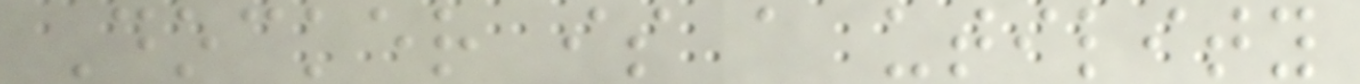Docker is a utility
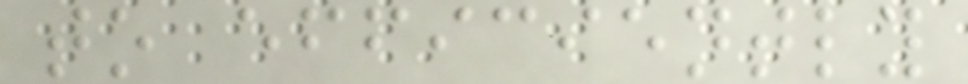to efficiently
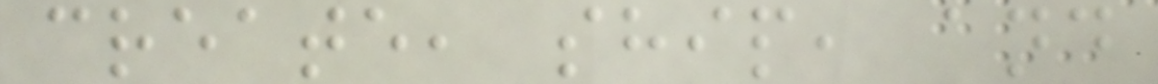create, ship, and
